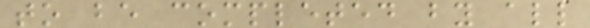to be completed by all
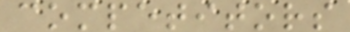competitors
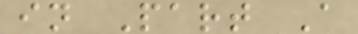in Part A
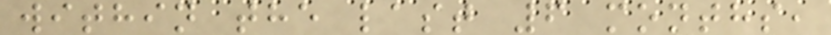within the last 6 months,
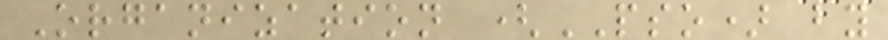Organization (PSO) by
